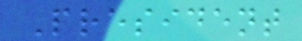President
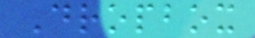Dropbox
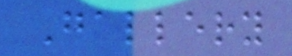Gallery
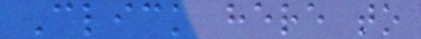Click here to
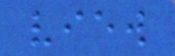view
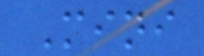Mini
